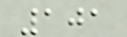101
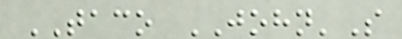TACO JOHN'S
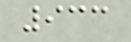933
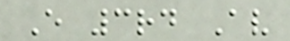E 3rd Av
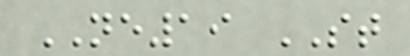NE19 ST
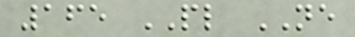165 PL NE
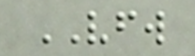VFW
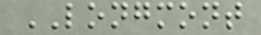LONGMONT
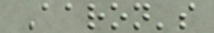Aaron's
